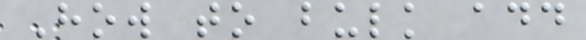How to bulk add
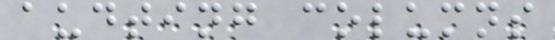audting columns
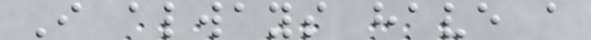I always have a
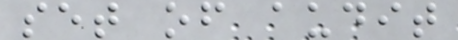set of audit
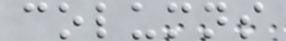columns
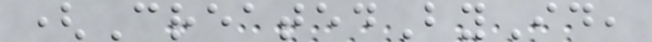(CreatedById,
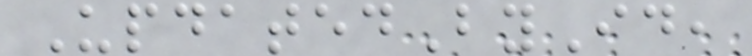UpdatedById,
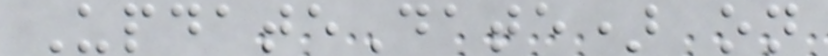UpdateDate) on
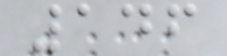146
